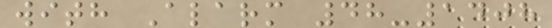with Alarm 48-1408
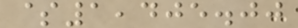$1,405.00
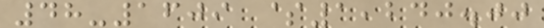48-1609 $1,240.00
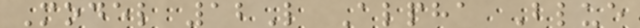Model 12L Alpha Blue
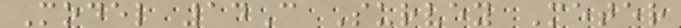Model 14C Survey Meter
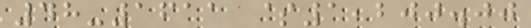48-1611 $1,200.00
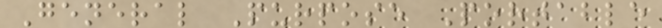General Purpose Portable
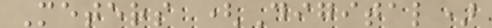Meters (Digital)
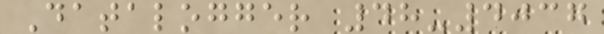Datalogger 48-4037
